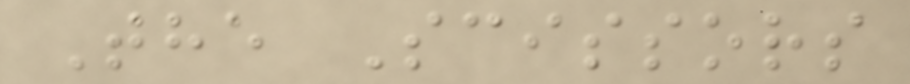The Scissors
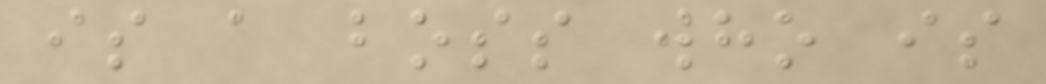is a boss who is
